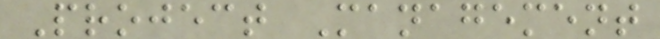Project Management
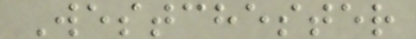Westchester
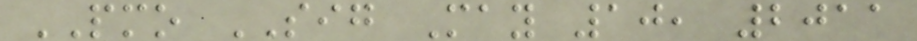PMO SIG May 10, 2011
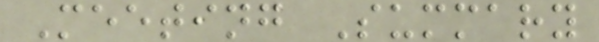Meeting Summary
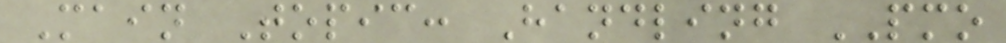Main Topic: Handling PMO
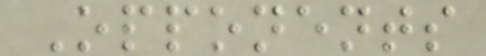Opponents
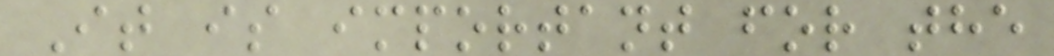It is important for the
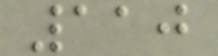110
